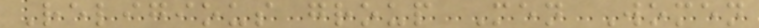Religious group Men Women
